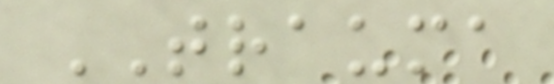TRAUMA
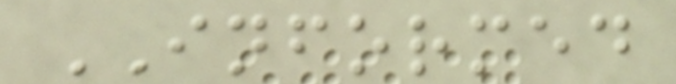INFORMED
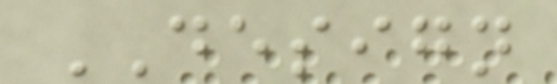DESIGN
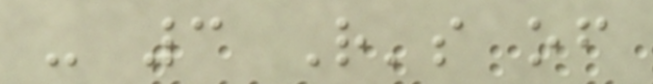- 3 R's of
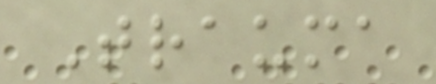Trauma
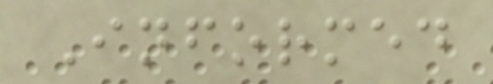Informed
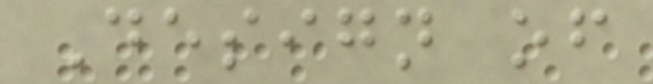Design of
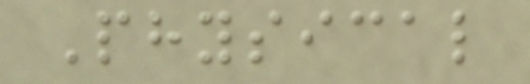Physical
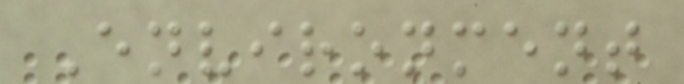Environment
